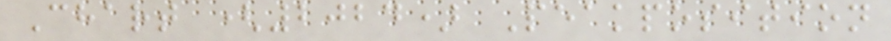Chart (2024) Peakposition
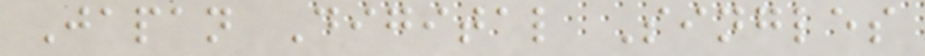Japan Digital Singles
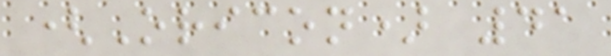(Oricon) 41
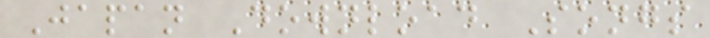Japan Download Songs
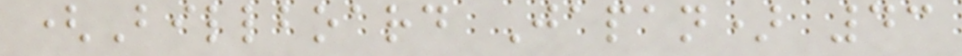(Billboard Japan) 43
